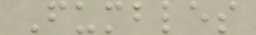Fumbles
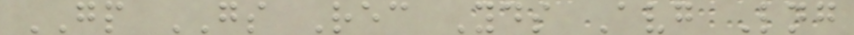GP GS Rec Yds Avg Lng
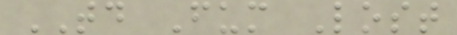TD Fum Lost
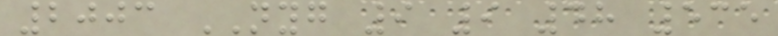2003 NYG 9 9 48 535
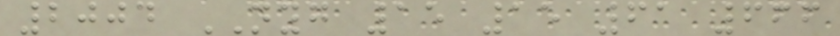2004 NYG 15 15 61 666
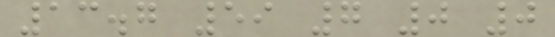13.7 59 7 0 0
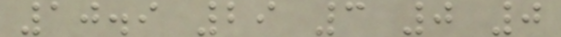10.9 29 3 0 0
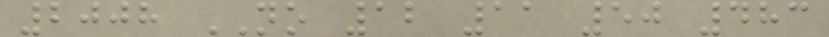2008 NO 12 11 50 483
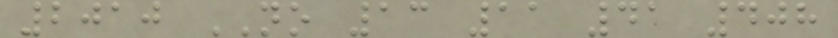2010 NO 13 11 41 408
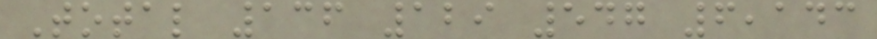Total 136 129 547 6,143
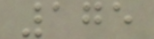175
